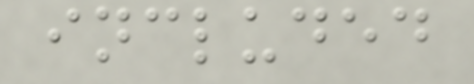included
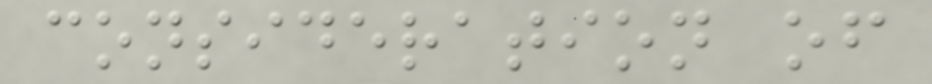consideration of
